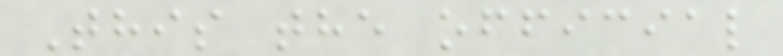This the official
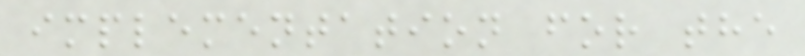implementation for the
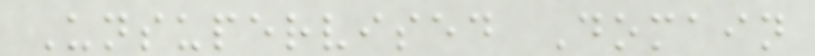Unsupervised Domain
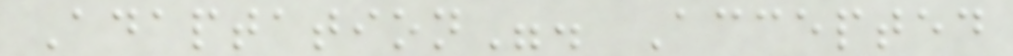Adaptation". Accepted
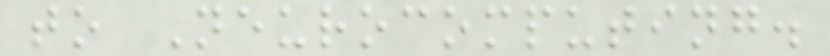to Neurocomputing.
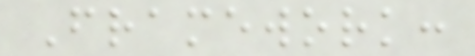Framework:
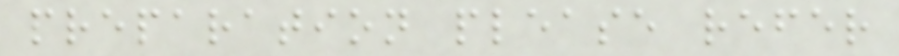preparation please refer
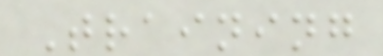Training
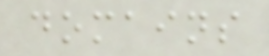domains
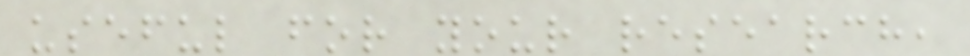useful for your research,
